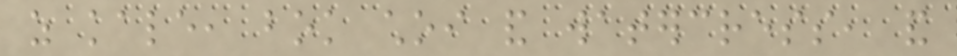as kale, bok choi and watercress, and
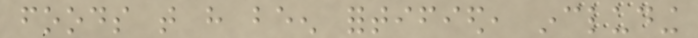foods that have been fortified, including
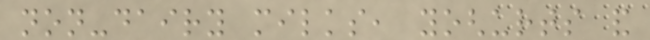non-dairy milks, yoghurts and
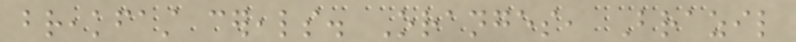breakfast cereals. Oranges, Brazil
